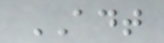ADT
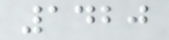1420
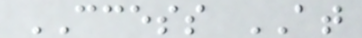CCESS AT
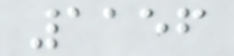1156
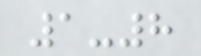1-8
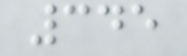345
